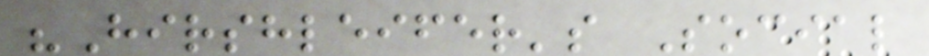"Hirshleifer's Social
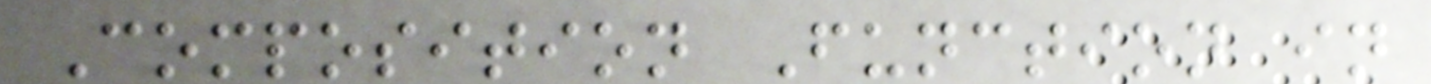Composition Function in
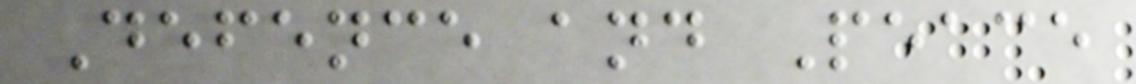Defence and Peace
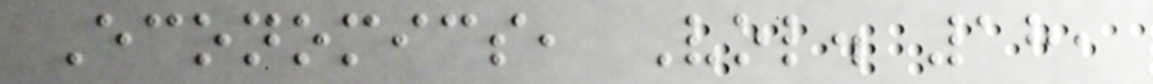Economics, Vol. 18,
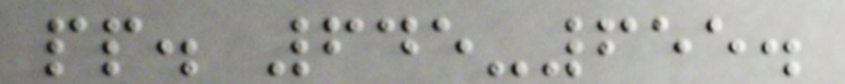pp. 645-655.
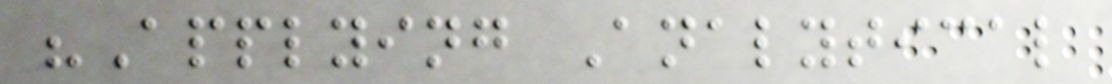"Applying Analytical
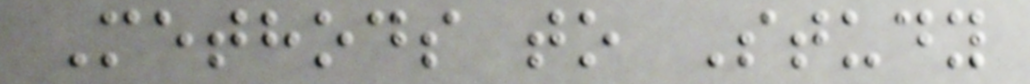Methods to Study
